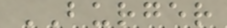BURGER
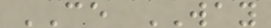CE WAY
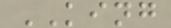KING
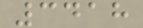3418
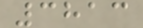3813
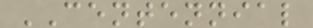CENTENNIAL
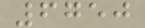6750
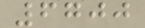6700
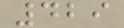429
